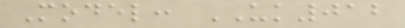Model: UK012
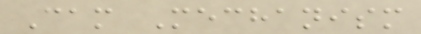Cam Mechanism
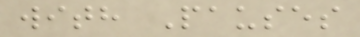with Pauses
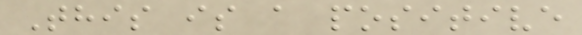This is a positive
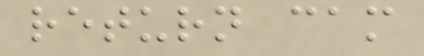return cam
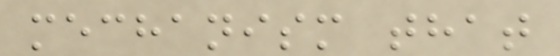mechanism that
